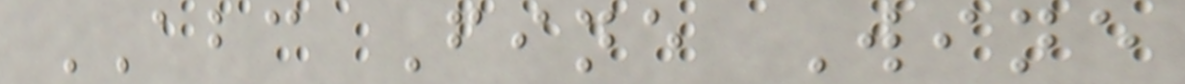ABC Fine Wine
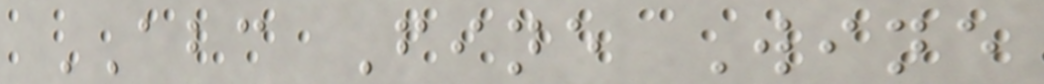ABC Fine Wine
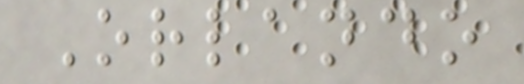Orlando
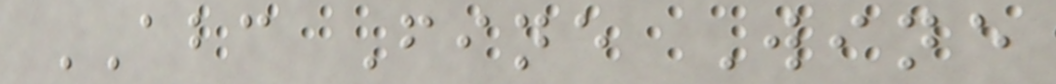ABC Fine Wine
